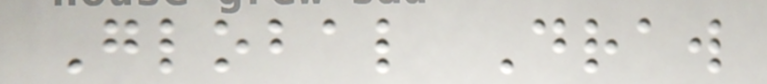Global Draw
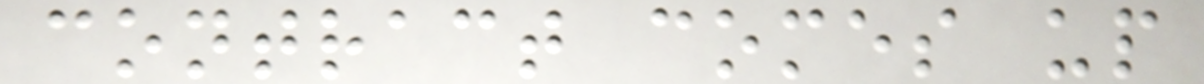contract comes up
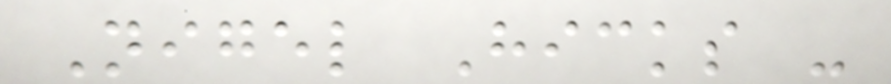Nigel Hicks -
